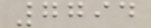7794
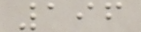196
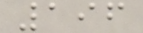196
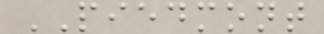PIEDMONT
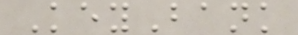KeyBank
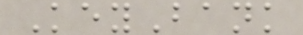KeyBank
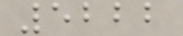5222
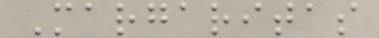Margaritas
